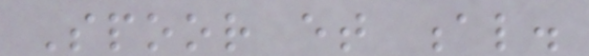Spoor et al.
